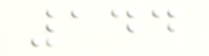144
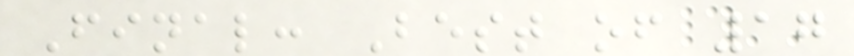Final: Best of 17
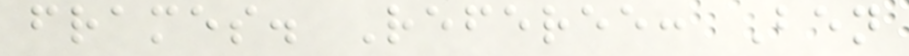frames. Referee: Ben
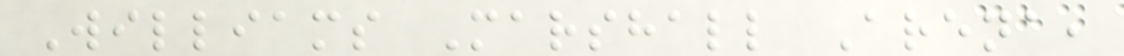Williams Marshall Arena,
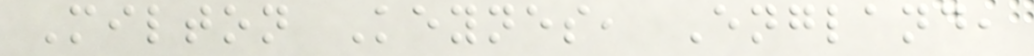Milton Keynes, England,
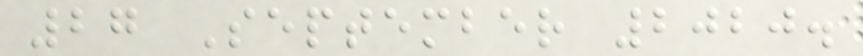27 September 2020.
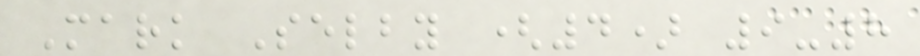Mark Selby (4) 9-8
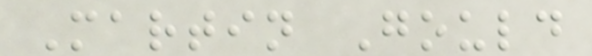Martin Gould
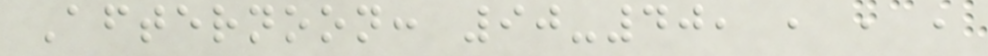Afternoon: 90-40, , , ,
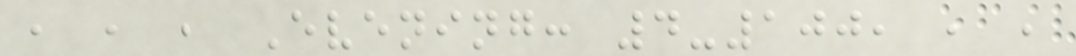, , , Evening: 4-100, , ,
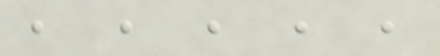, , , , ,
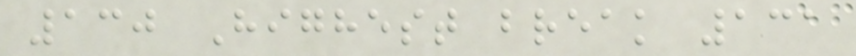130 Highest break 131
